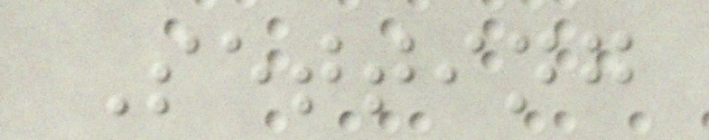Setting
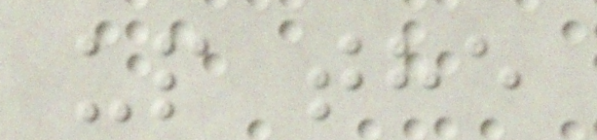up the
